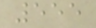555
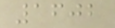1602
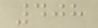408
